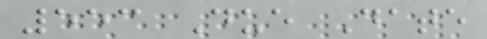553 Due Date
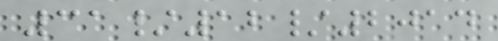31/12/2014
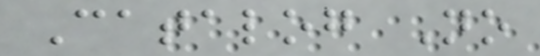Catalog No
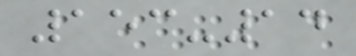153-14
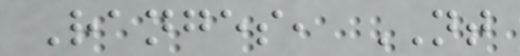Ranges, NT
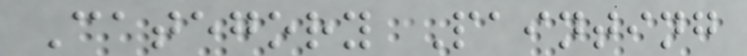Category Painting
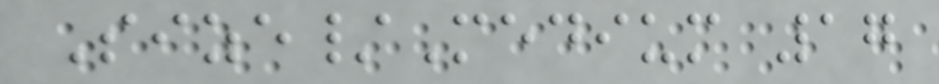Size/Medium 17
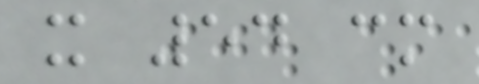x 54 cm
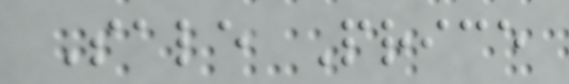Sale Price
